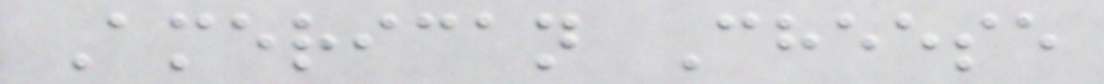American Cheese
